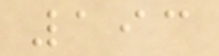193
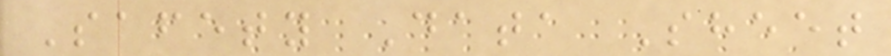Safety Data Sheet
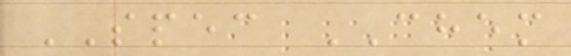SPEC CHEM
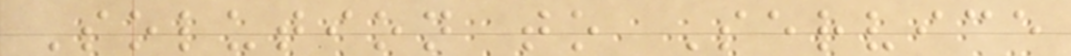Solution to Service
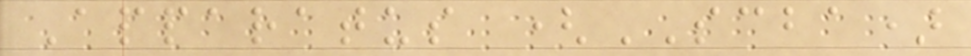Apparatus (SCBA)
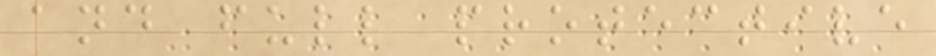and full protective
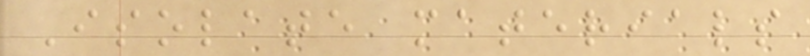Isolate materials
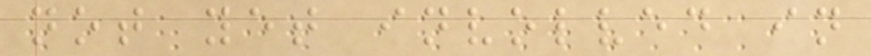not yet involved in
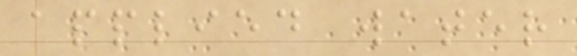applied water
